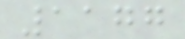1177
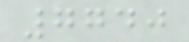7740
